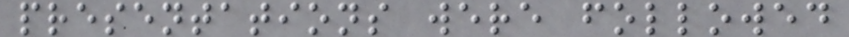presentations were followed
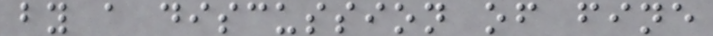by a discussion of fine
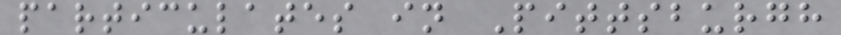particulates in Pittsburgh
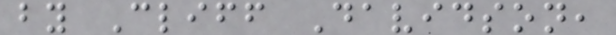by Cliff Davidson,
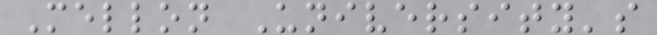Mellon University's
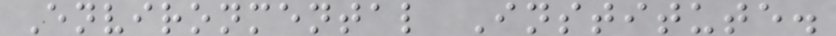Environmental Institute.
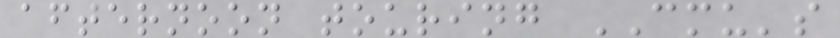afternoon touring CMU's
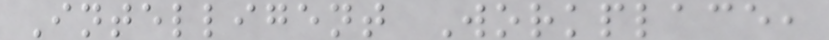Intelligent Workplace,
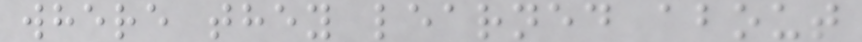where they learned about
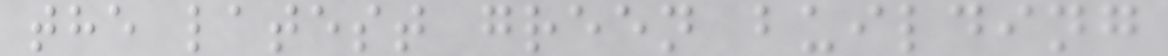the latest green building
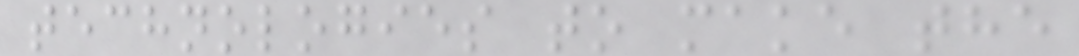technologies to make the
